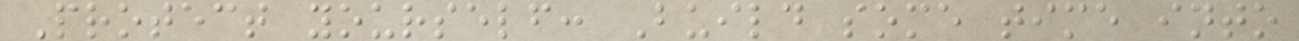Protect yourself: Build some time into
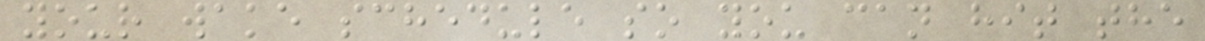your wake schedule so you can hit the
